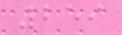259
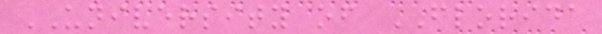UNIVERSITY of FLORIDA
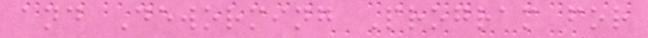and Deworming Program for
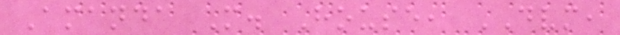Amanda M. House, DVM,
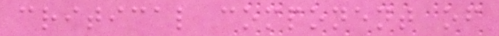critical component of
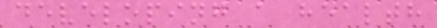developing a health
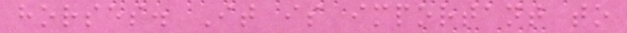horses. It is important to
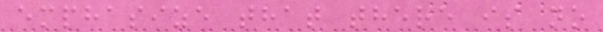emphasize that there is no
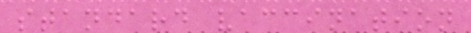standard vaccination
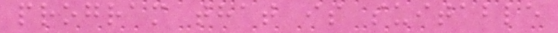program that is suitable
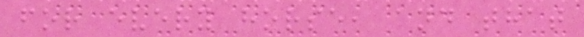for every horse, and that
